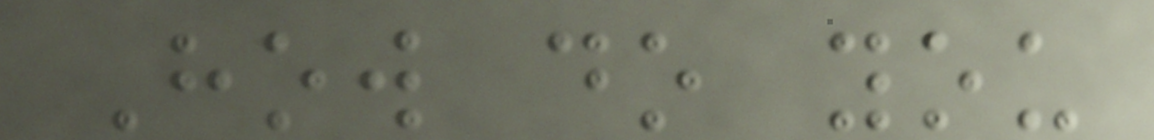How do you
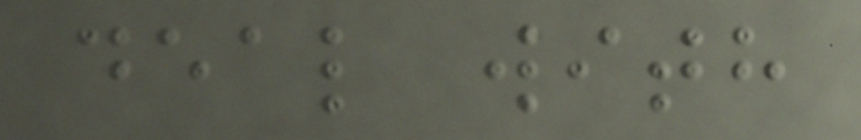deal with
